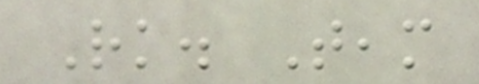Rk. Team
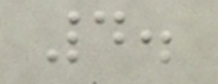4.
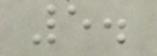5.
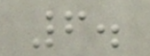6.
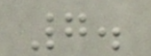7.
